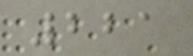221
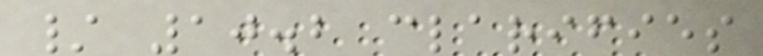/ 10.2 clarifies
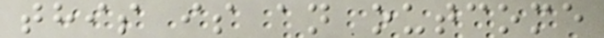this is an outcome
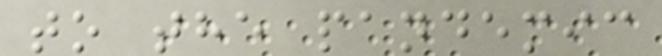to the pandemic
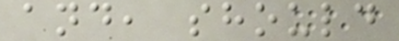and, should
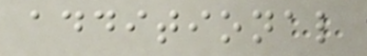additional
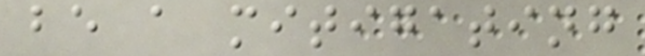be a mitigating
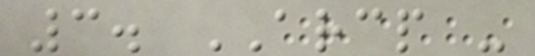3. ARCP -
